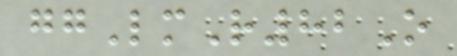ggLmR82O
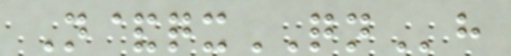N&qxQNh
